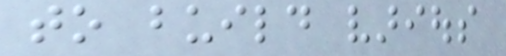to build various
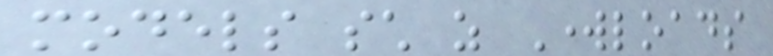models such as Workloads
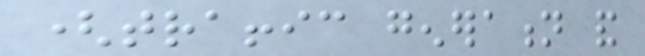(traffic generation and
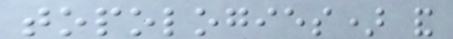topologies) and
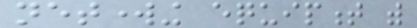networking equipment with
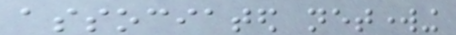associated networking
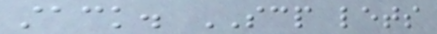stack. SCP lets
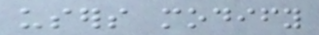users modify
